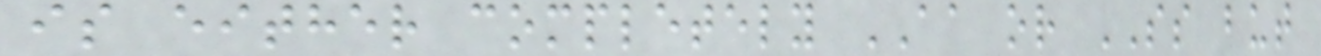is either completely AA or SS but
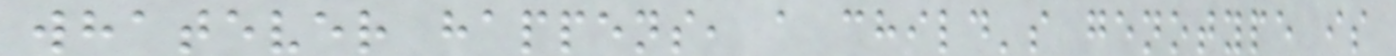whatever happens, a child's genotype is
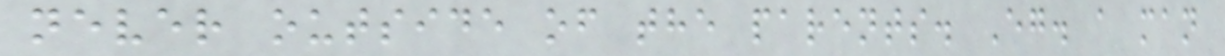never outside of the parents. Eg. a man
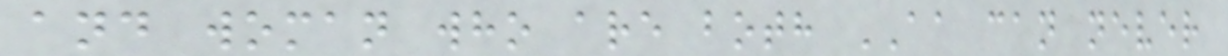and woman who are both AA can never
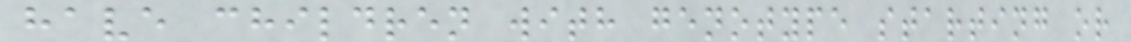have children with genotype starting or
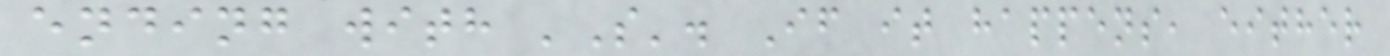ending with 'S'. If it happens, either
